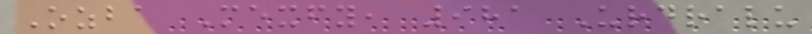Ozba Mexfy, 981 Urdralu
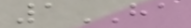1HA
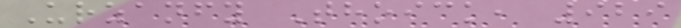Urzanfy Thoick, 929
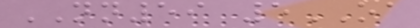NN59 5OA
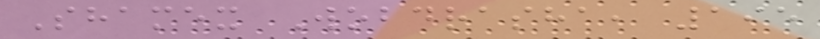Shamex Wobdrasha, 195
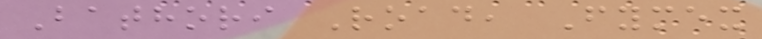Bathori Road, Fymex
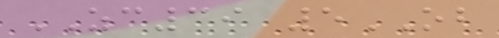ZC39 5OB
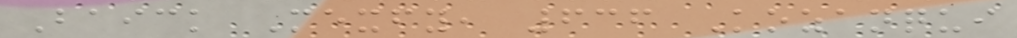Baick Mexfy, 636 Kozanqui
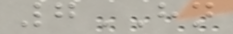7HN
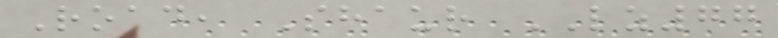Road, Shaur LZ77
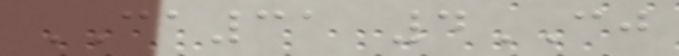CA31 4CJ
